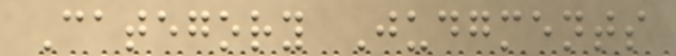Category Judgments
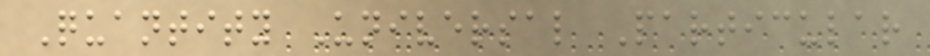Quantity Universal Particular
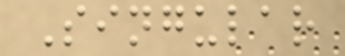Singular
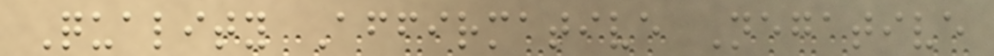Quality Affirmative Negative
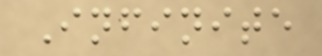Infinite
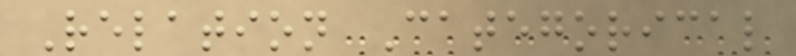Relation Categorical
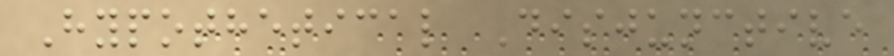Hypothetical Disjunctive
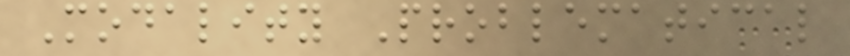Modality Problematical
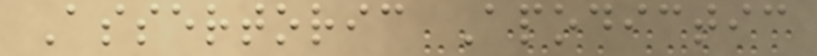Assertoric Apodictic
